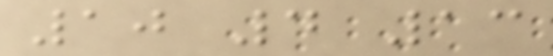10 4 13
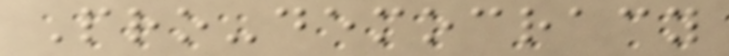Pro-democracy
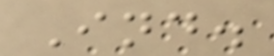Ind.
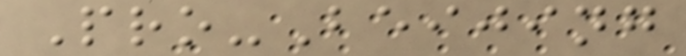Pro-Beijing
